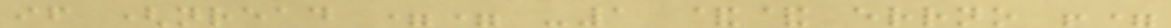if (nread == -1 && errno !=
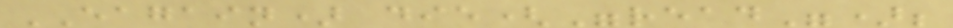EAGAIN) die("read");
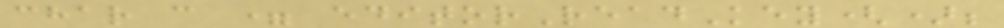char c = editorReadKey();
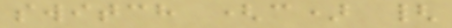switch (c) {
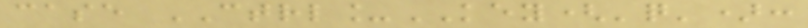case CTRL_KEY('q'):
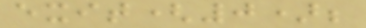exit(0);
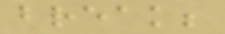break;
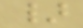}
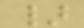}
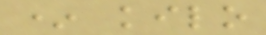* kilo
